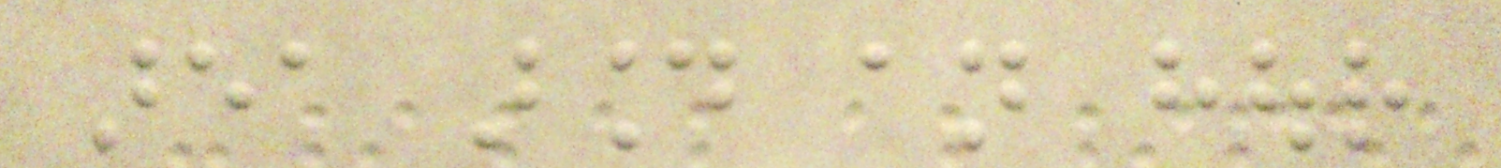area around an hour
